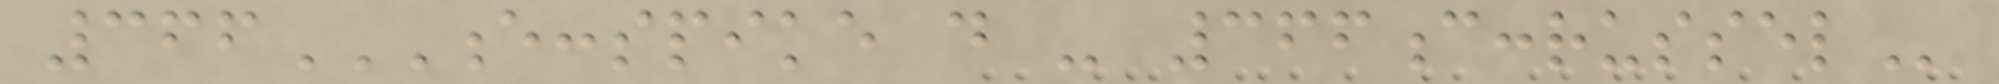366E:SPIKE D - 366C:RUSSEL
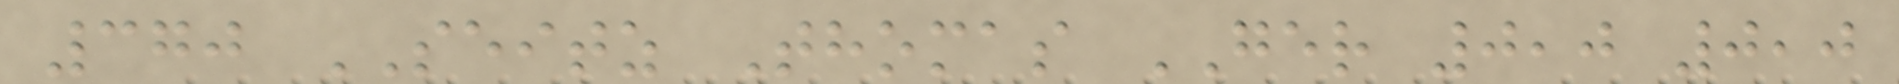370 SEITZ Thomas GER 0,0 0,0
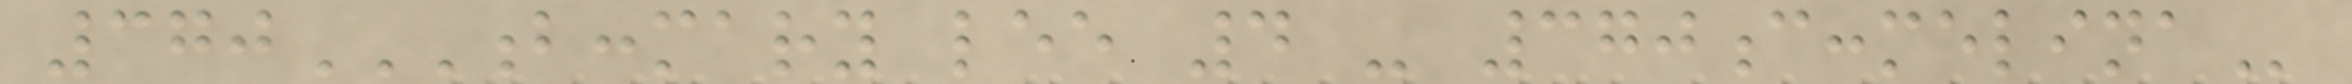370B:MARY LEE 4 - 370C:MELINA
